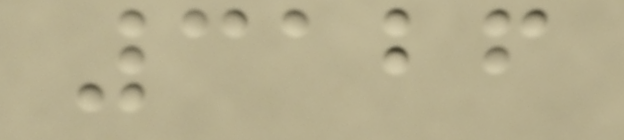3126
